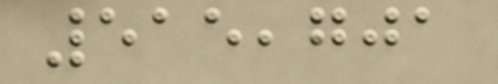515,701
